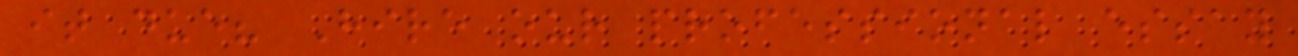it due? Hire our professional essay
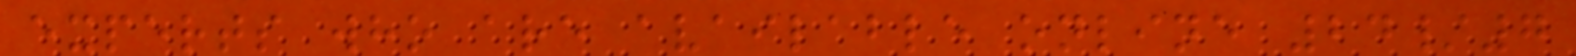experts who are available online 24/7
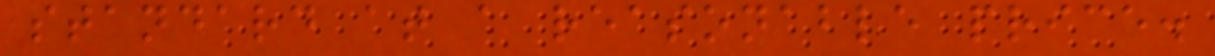standard at a reasonable price.
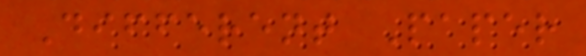Different Paper
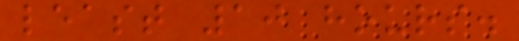least 10 hours.
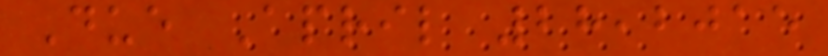Due April 28,2015
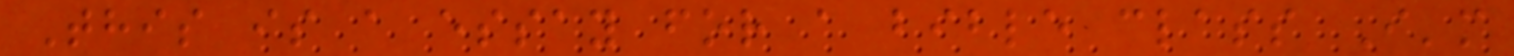This is a essay for a bible class I'm
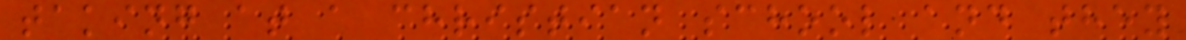taking at a christian school and they
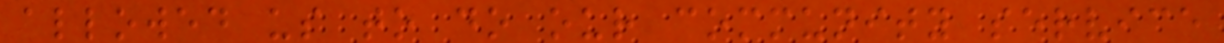allowed us to do our community service
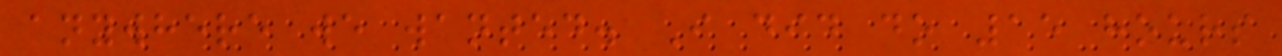anywhere we wanted. I did do 15 hours
